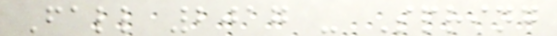Fall 2017 - Spring
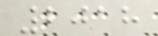2018
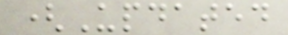(Updated
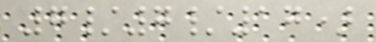7/7/17)
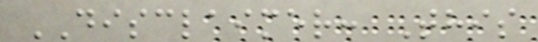DISCLAIMER: This
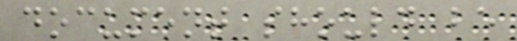document should be
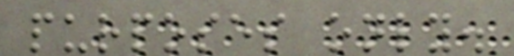purposes only.
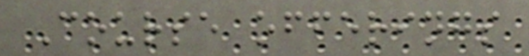Course offerings
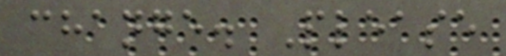change. Please
